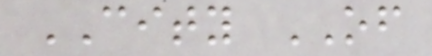CITY OF
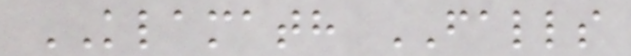KLAMATH FALLS
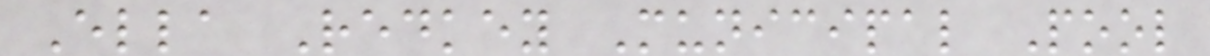Ella Redkey Municipal Pool
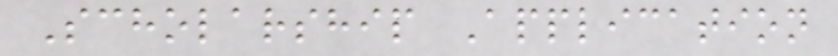Scholarship Application
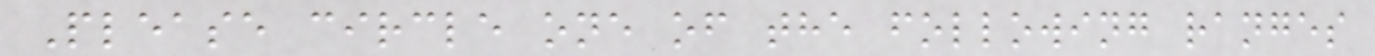Please circle one of the following ranges
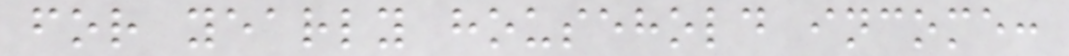for yearly household income:
